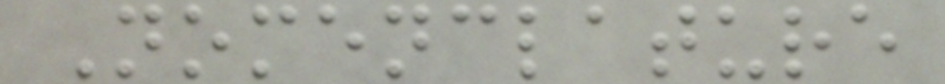Nomenclature
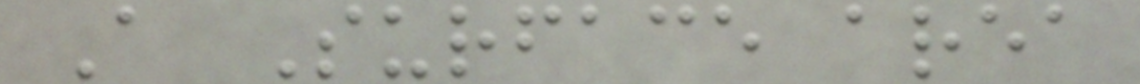A Surface area
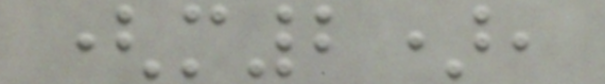(m2),
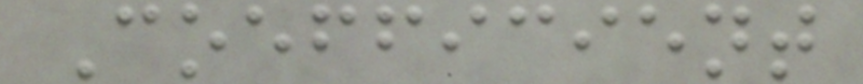Coefficient
